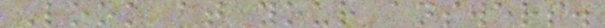Look at your answers.
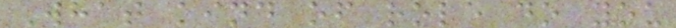What kind of role do you
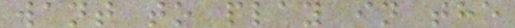want to play in the
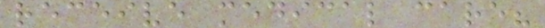receive medical care?
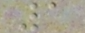1
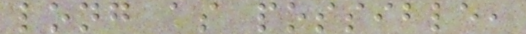long as possible,
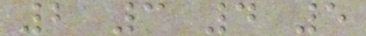2 3 4 5
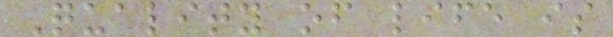Quality of life is
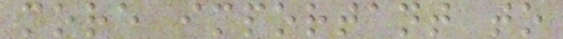more important to
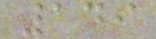149
